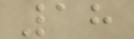18
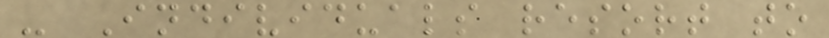- Individuals resort to
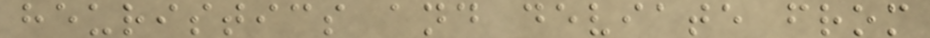heuristics and deviate from
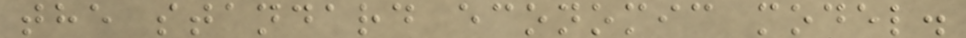the standard economic model.
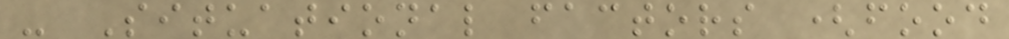- Situational factors (food
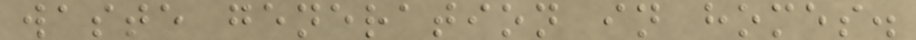waste generation in homes.
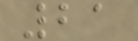21
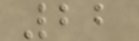22
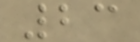23
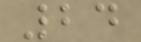24
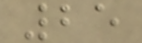25
